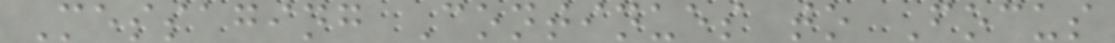Messaging Continues to Focus
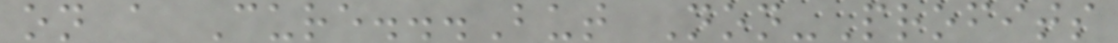on a Cure...But Non-Profits
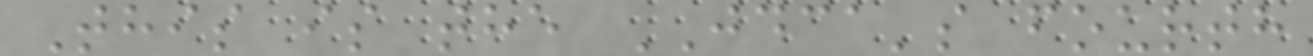This is the JDCA's fourth
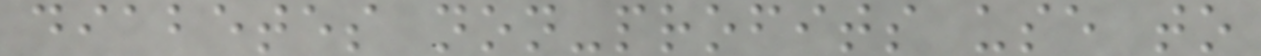diabetes non-profits use to
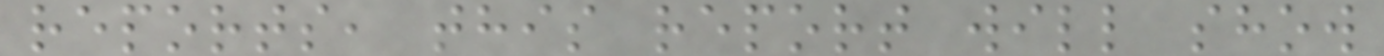reports, this report will show
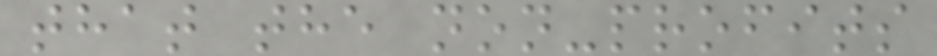that the non-profits
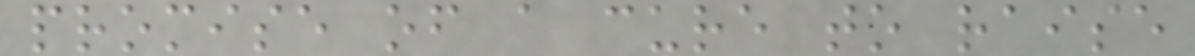promise of a cure to raise
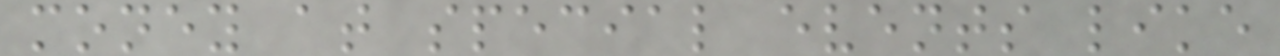money at special events like
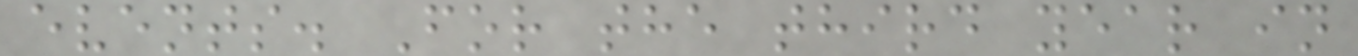events. For the third year in
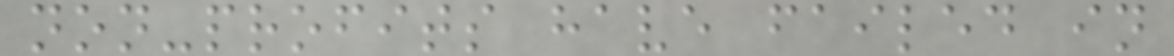non-profits have failed in
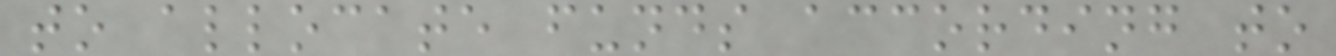to allocate funds according to
